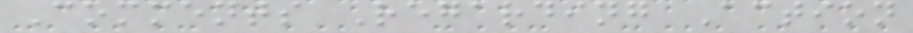Comments Regarding Action
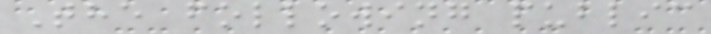The following public
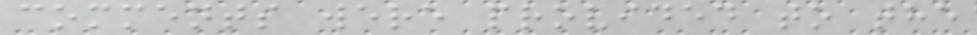comments were provided to the
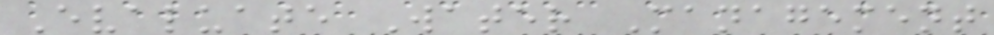Evaluate Water Management
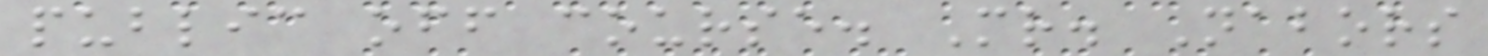public off course. Mr. Nabors
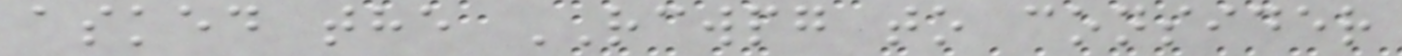asked the RCWPG to consider
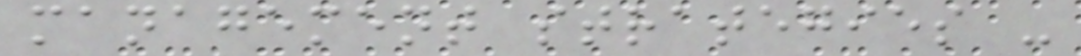management strategies -
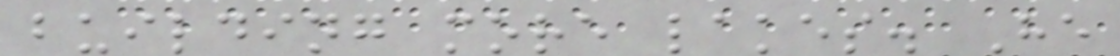building more lakes. He
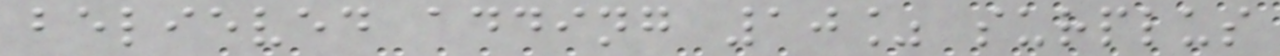believed adding 10% surplus
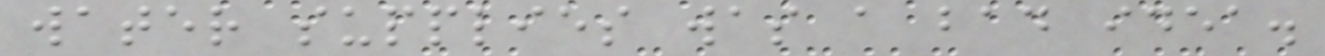water supplies was a bad idea.
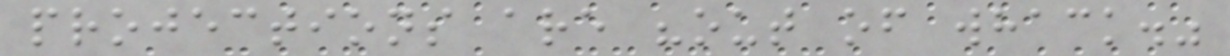projections are "out of whack."
